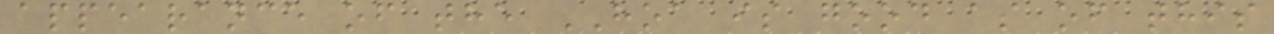appearance of the HOA is good as of this
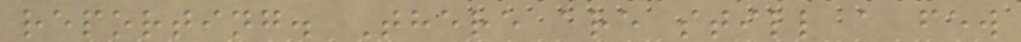reporting. There are still a few
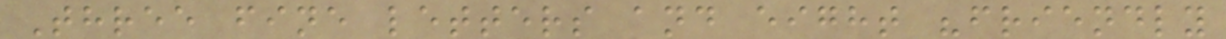Three fine letters and eight "friendly
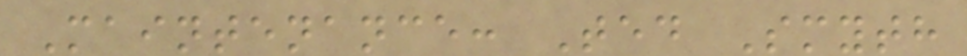Maintenance: Ted Smyth
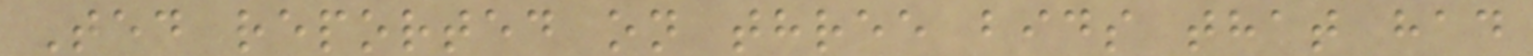Ted reported on three bids that had
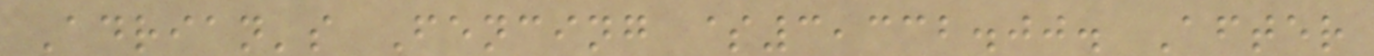Adrian's Fencing $3,332.00. After
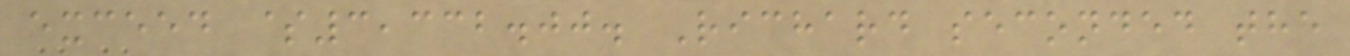exceed $3,332.00. Richard seconded the
